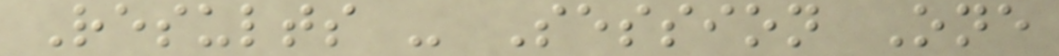Results - Session One
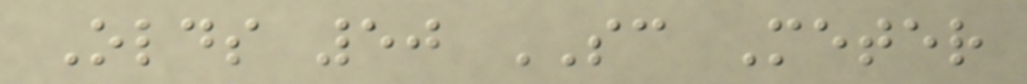Olds 50 SC Meter
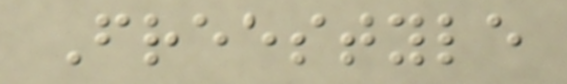Freestyle
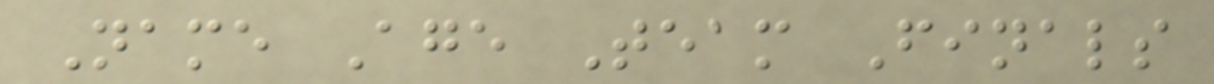Name Age Team Finals
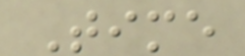Time
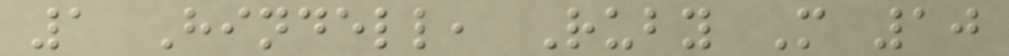1 Hindell, Ruby M 10
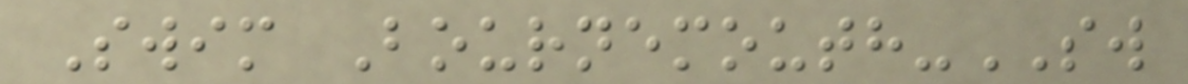Swim Bournemouth-SW
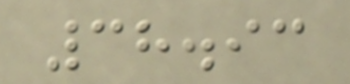38.93
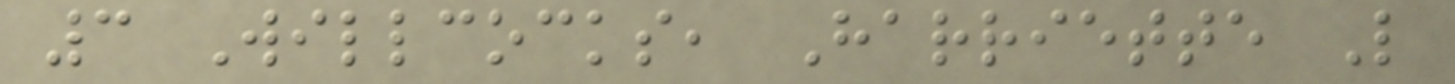3 Willcocks, Harriette L
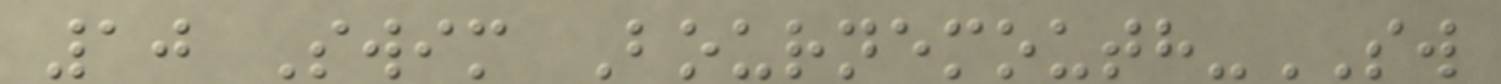10 Swim Bournemouth-SW
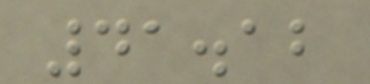41.12
